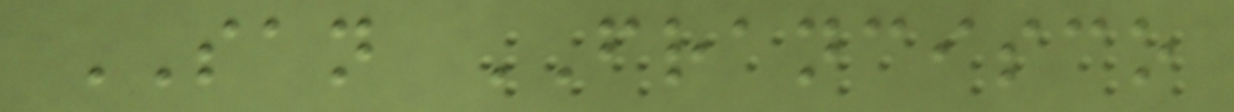SAN FRANCISCO
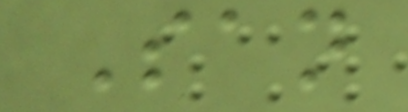San
